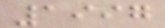1997
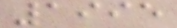1995
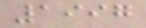1997
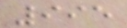995
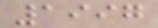1997
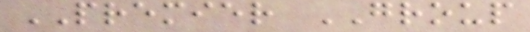PREMIER GROUP
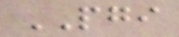PGI
